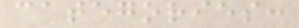categories:
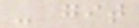- git
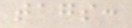tags:
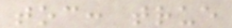toc: true
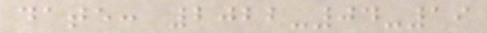date: 2022-04-19
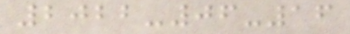2022-06-16
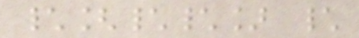\[\\] \
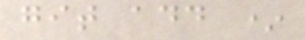git add *
